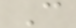C
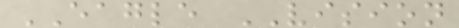EAGLE VISION
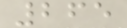265
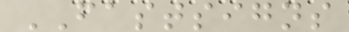FASTSIGNS
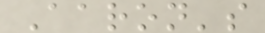Aaron's
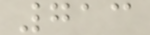713
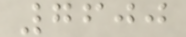7600
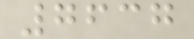7637
